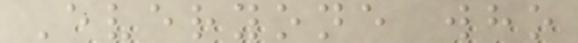Everyone who
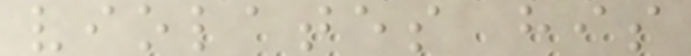violates his
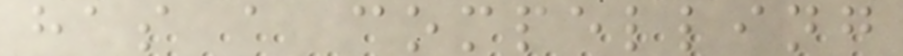has a compelling
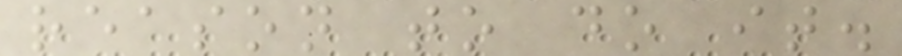reason to do it.
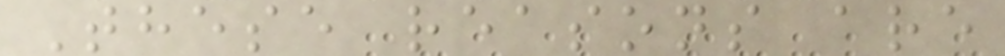These reasons are
